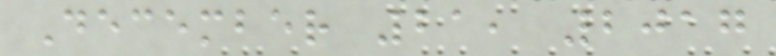December 21, 2017
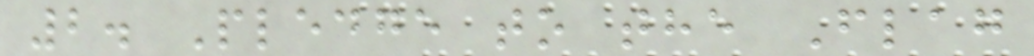2. Pledge to the Flag
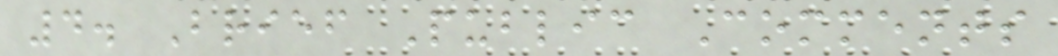4. Brief Public Comments
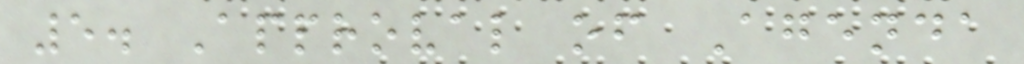5. Approval of Agenda
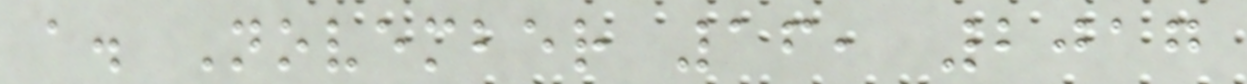a. November 16, 2017
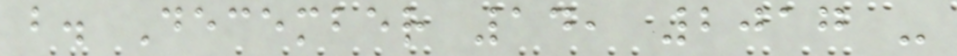b. December 14, 2017 -
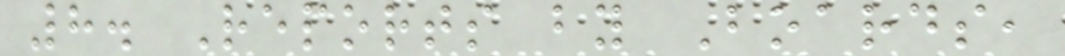8. Reports by Boards,
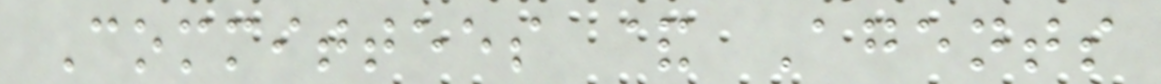Committees & Agents
